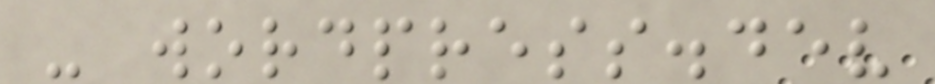- wordpress.dev
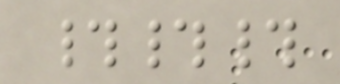###
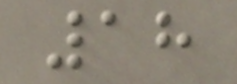18
